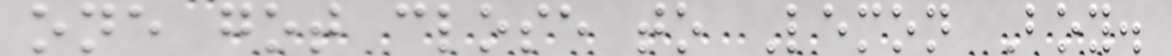one got close to Lemon Boy.
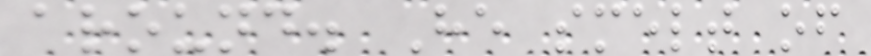around. He smelt of
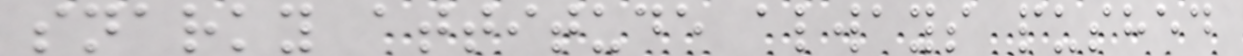snarky attitude always pushed
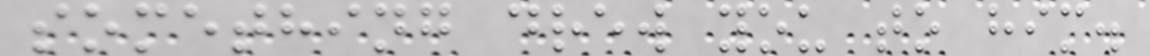something drew you to him.
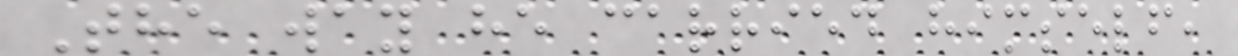The way he carried himself,
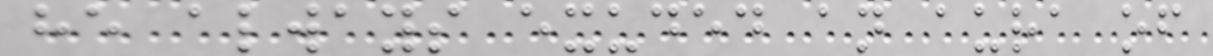he always exuded an aura of
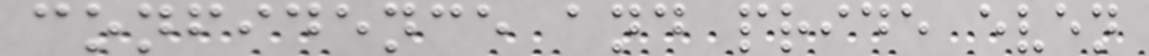confidence and pride even
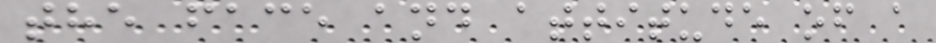the face and attitude of a
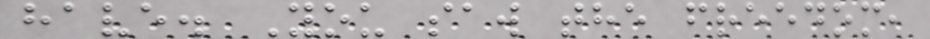have. You saw the freedom,
